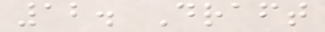12. Draft
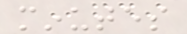minutes
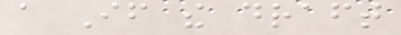a If the draft
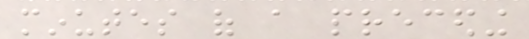minutes of a preceding
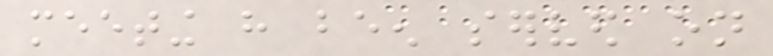meeting have been served on
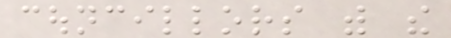councillors with the
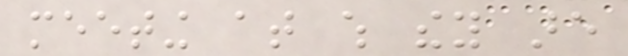meeting at which they are
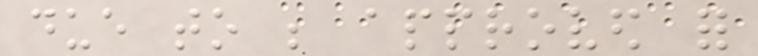due to be approved for
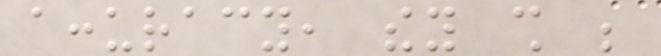accuracy, they shall be
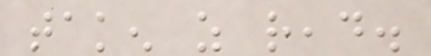taken as read.
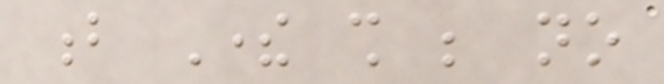b There shall be no
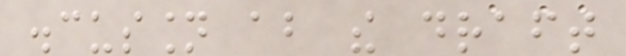discussion about the draft
